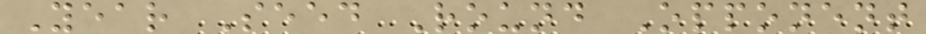Year Seed Round Opponent
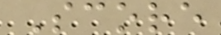Score
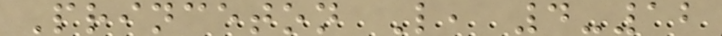Princeton L, 4-12
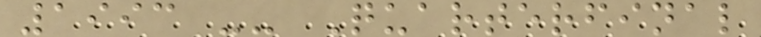1993 -- Quarterfinal
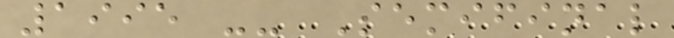1995 -- Semifinal
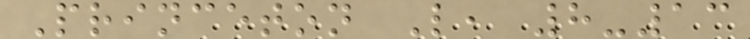Princeton L, 8-13
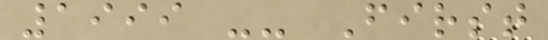1999 -- First
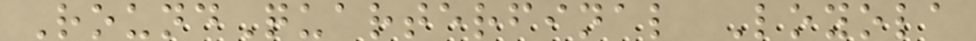RoundQuarterfinal Loyola
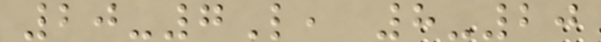20-7L, 8-20
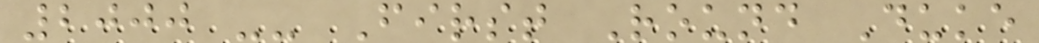2000 -- First Round Duke
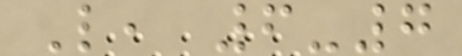L, 6-7
